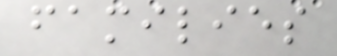families
